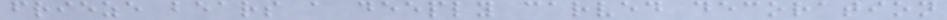frieze bears a deeply carved decoration
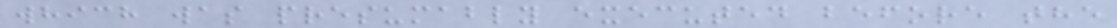which was presumably executed before the
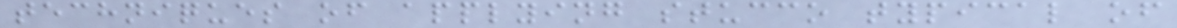techniques of applying stucco typical of
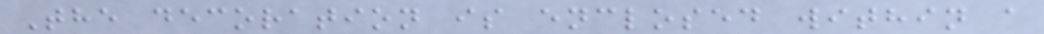The decoration is enclosed within a
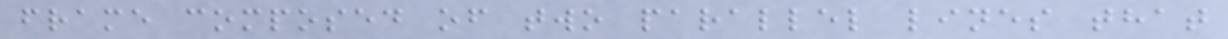frame composed of two parallel lines that
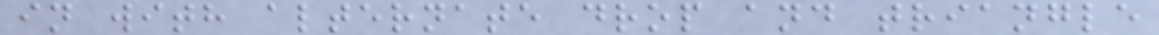in with alternate drop and triangle
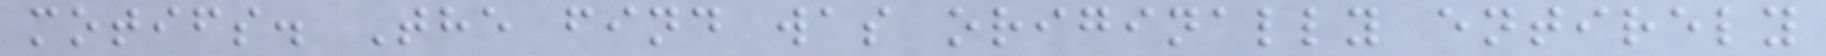motifs. The find was originally entirely
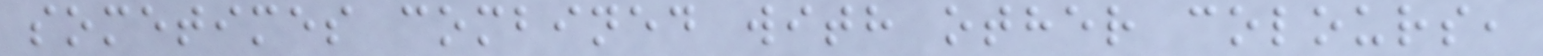sometimes combined with other colours,
